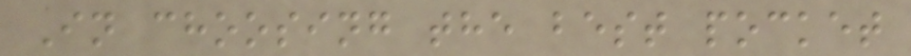In choosing the best pocket
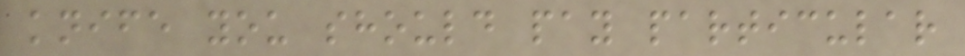knife you should pay particular
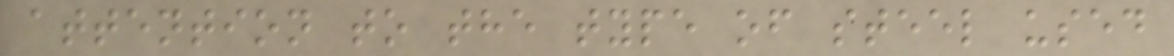attention to the type of steel used
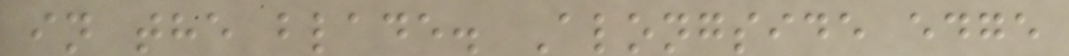in the blade. Alongside edge
